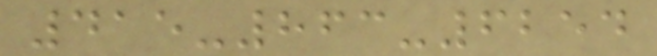415-863-6254
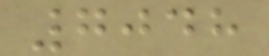7048
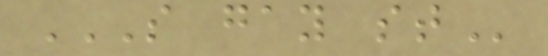S GAY ST
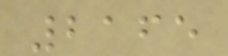2165
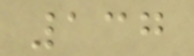137
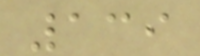139
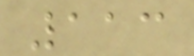113
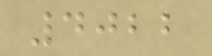4022
